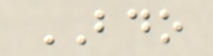BDO
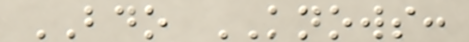BDO KNOWS:
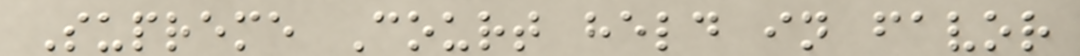Supreme Court held in favor
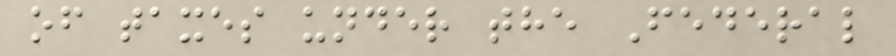of taxes under the Federal
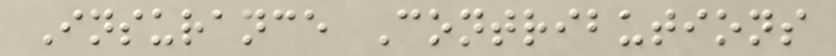Insurance Contributions
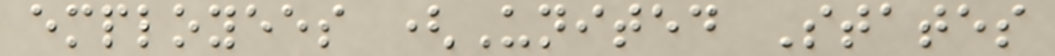employees (United States
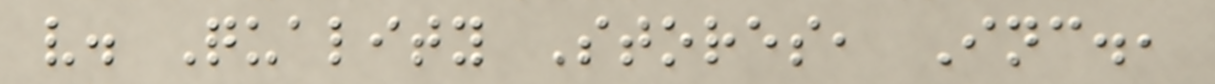v. Quality Stores, Inc.,
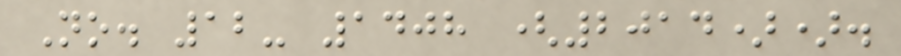No. 12- 1408 (2014)).
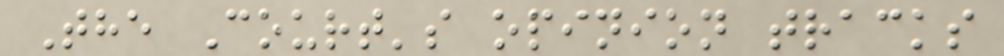The Court's opinion tracks
